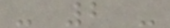- 2 -
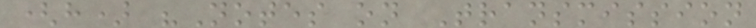(h) "Notes on Transmission
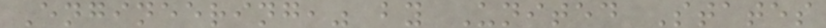Engineering," by United States
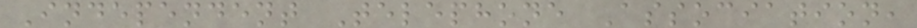Independent Telephone Association,
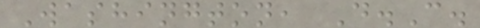Washington, D.C.
